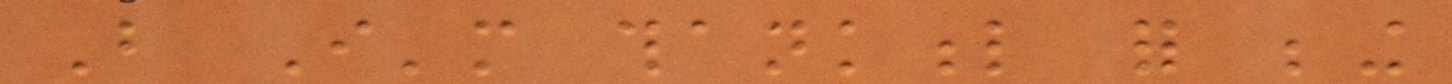But I'm thankful for being
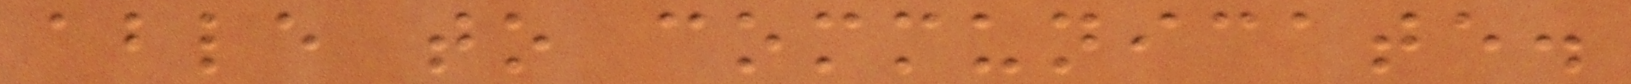able to communicate.
